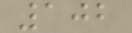102
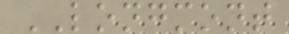LONGMONT
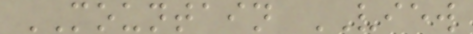MOUNTAIN VIEW
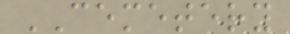CEMETERY
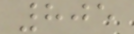805
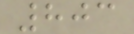803
